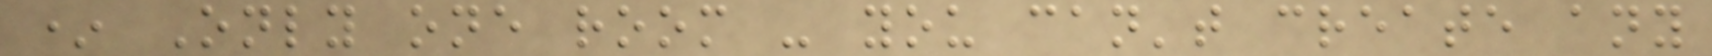* Only one room - you can't create any
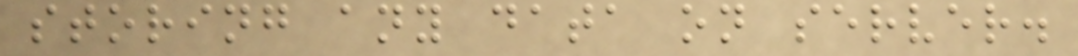storing any data on server.
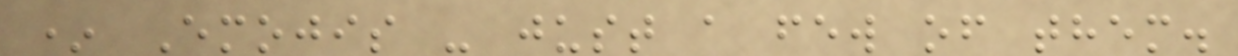* Emojis - just a few of them.
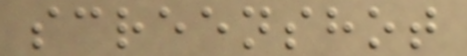screenshot
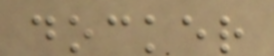docker
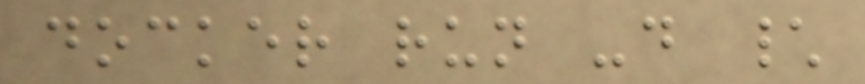docker run -d \
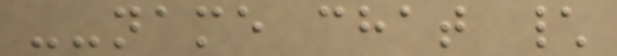--name chat \
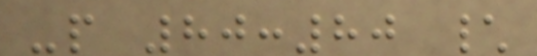-p 80:80 \
